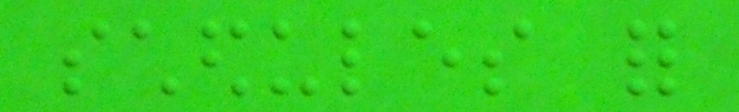schedules for
